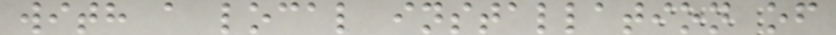with a local installation of
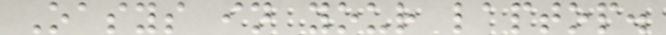Oasys in your laptop.
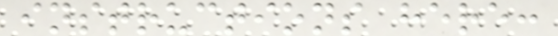instructions here:
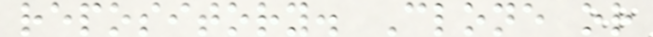repository. Clone or
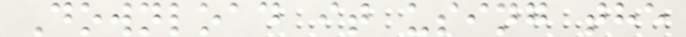Download it using the
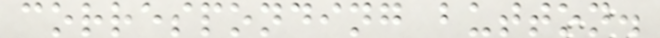corresponding button.
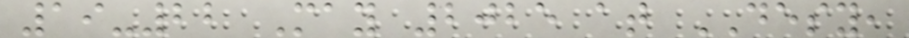19-22 May 2025 at DESY,
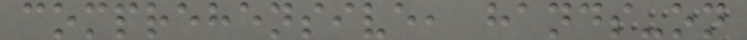comprehensive, hands-on
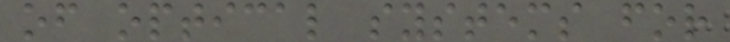of optical systems for
